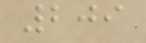209
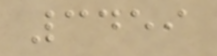3459
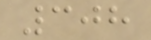308
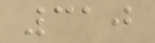310
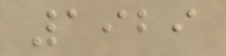1929
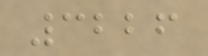3226
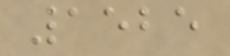1525
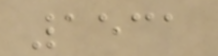1531
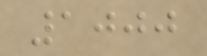1000
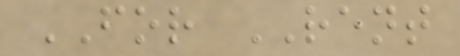FOR RENT
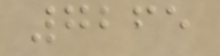7265
